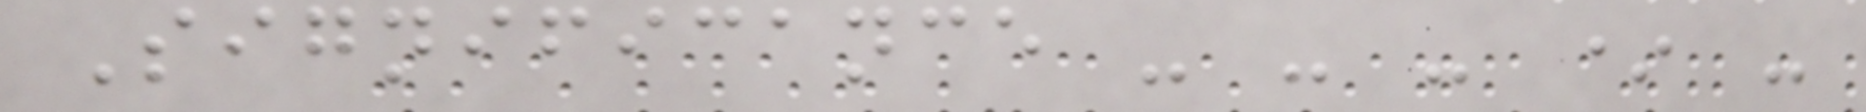Significance - - - * -
